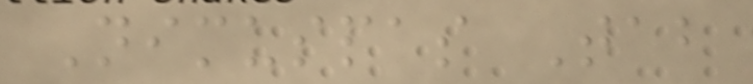Nimuspas Tab
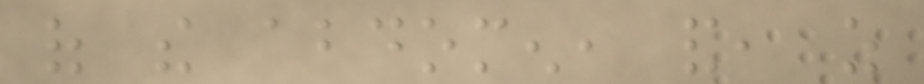of the abdomen, and, as
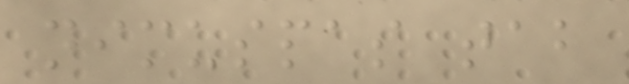nimuspas tab
